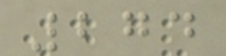274
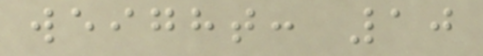weight: 10
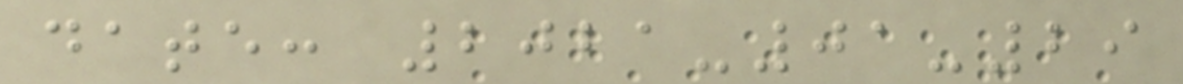date: 2021-01-29
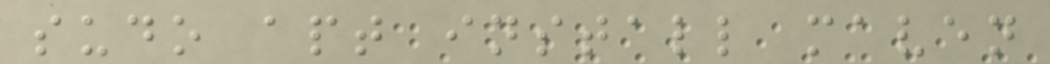sudo apt install maven
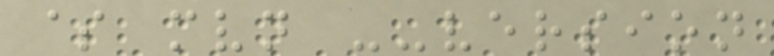$ mvn --version
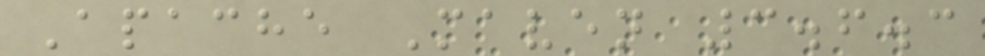Apache Maven 3.6.3
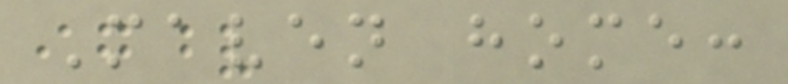Maven home:
